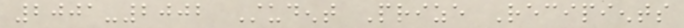2001-2002 Student Prize Recipients
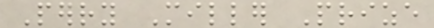Perry Miller Prize
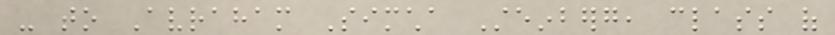- to Avraham Simcha Steinberg, class of
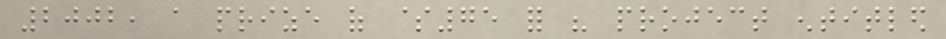2002, a prize of $75 for his project entitled
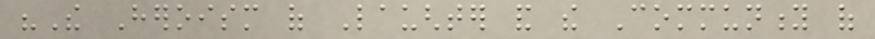"The Heroism of Laughter and the Community of
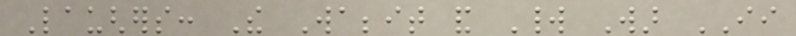Laughers: The Wabbit and World War II
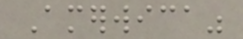Amerwica"
